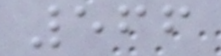566
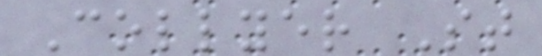Collyer St
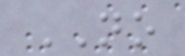NO
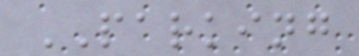PARKING
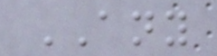ANY
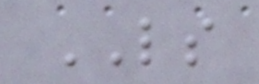LS
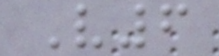V6
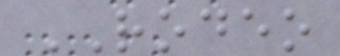RODEO
